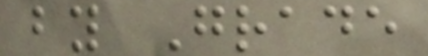by Grade
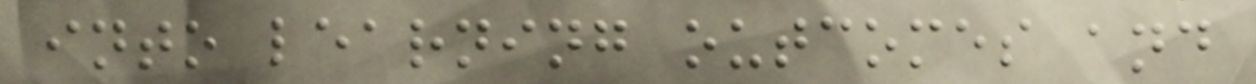into learning outcomes and
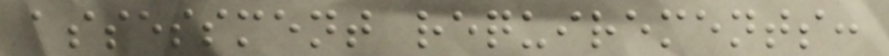assessment requirements:
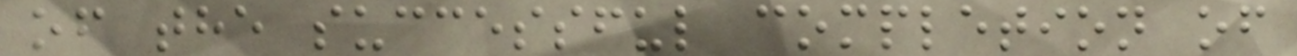of the successful completion of
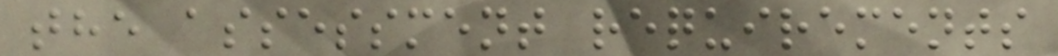the assessment requirements
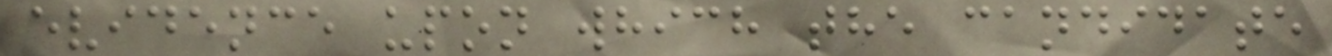evidence upon which the candidate
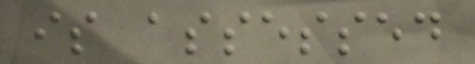is assessed
